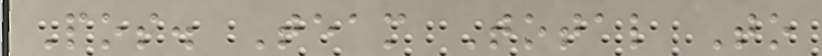Pos. Team Total To
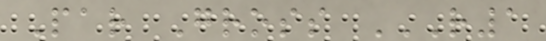Par Gross R1
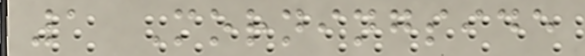1 Morningside
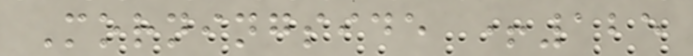Morningside +125
